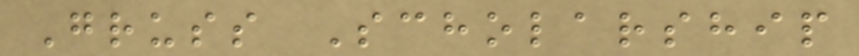Gruss Scholarship
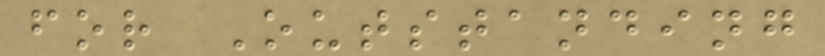for Outstanding
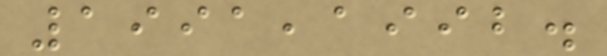1991,1992.
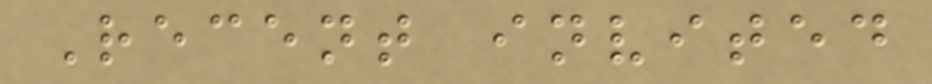Recent invited
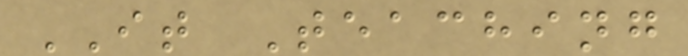IT Teaching
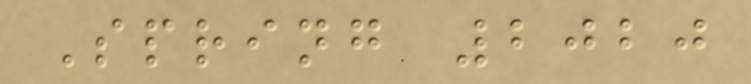Spring 2020
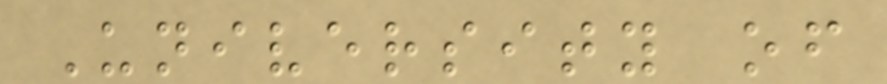University of
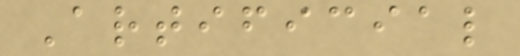Artificial
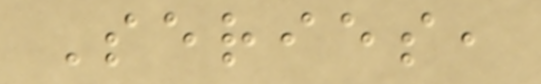Series,
